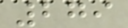279
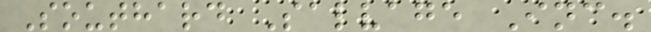Southard Salvage Inc.
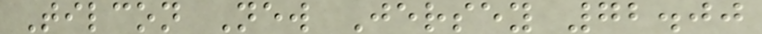Tilcon New Jersey 72.00
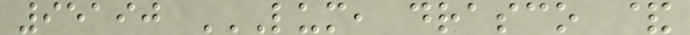95190 LUM, DRASCO &
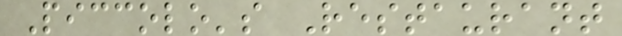Piccolo's Restaurant
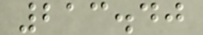213.40
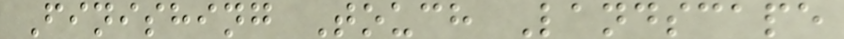Finishing Touch Landscape
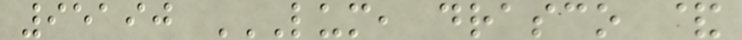95190 LUM, DRASCO &
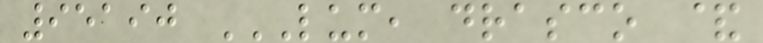95190 LUM, DRASCO &
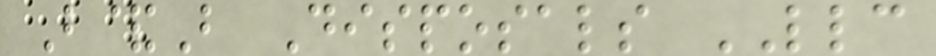B&B Disposals LLC
